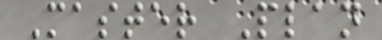Master Plan
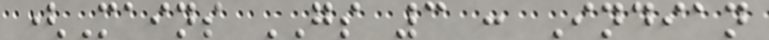(Mains GS 3 : Indian
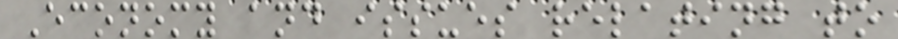Economy and issues relating to
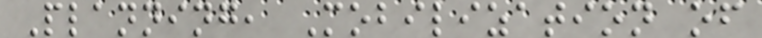Planning, Mobilization of
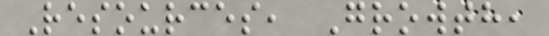Resources, Growth,
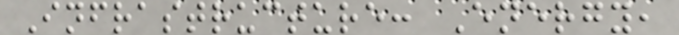Infrastructure: Energy,
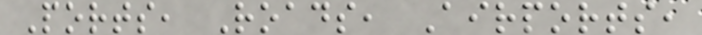Ports, Roads, Airports,
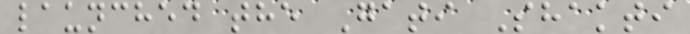launched the Gati Shakti
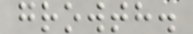growth.
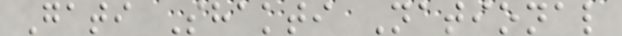Gati Shakti National
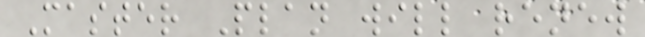Master Plan will renew
